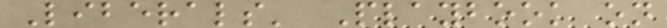Liberals' Playbook on
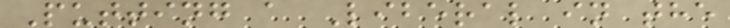Putting a Liberal in the
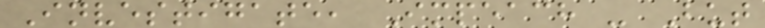Investigate, Impeach - But
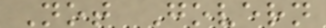Not Govern
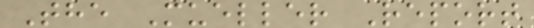The Mueller Report
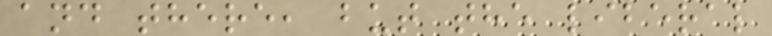and there, but the liberal
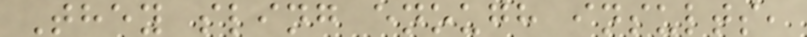They sling enough insults,
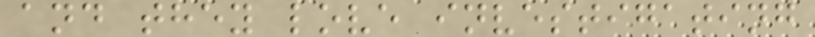and they love investigating
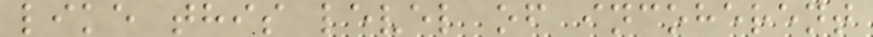like this level of incoherent
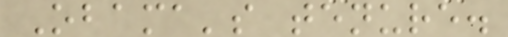Obama's tenure.
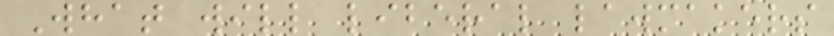What will liberal lawmakers
